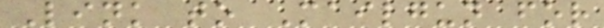Link to Mailgun for
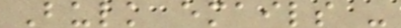Bulk emails -
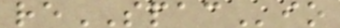reSPACio
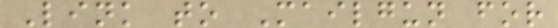Link to Mailgun for
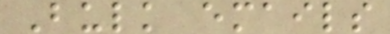Bulk emails
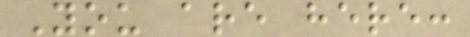You are here:
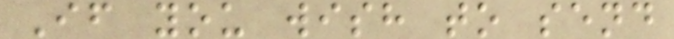If you wish to send
